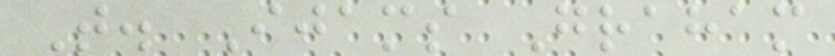T. Ijams Graham
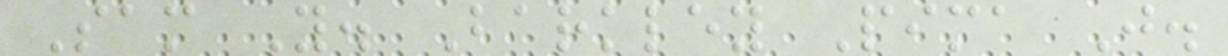Sam Y. Barkley Pima J.
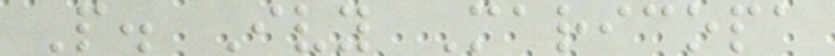P. Ivy Maricopa
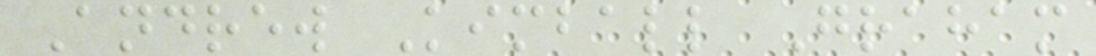Andrew Kimball Graham
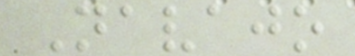Navajo
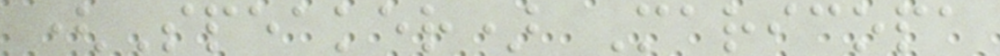(Speaker) Maricopa
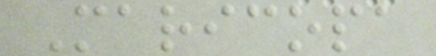Maricopa
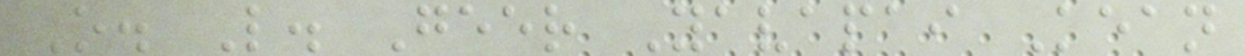O. L. Geer Yavapai Kean
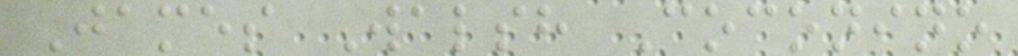James Walsh Coconino
